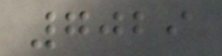7029
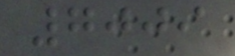7009
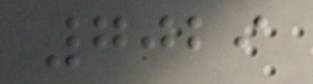7029
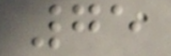75
